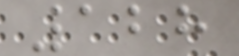128
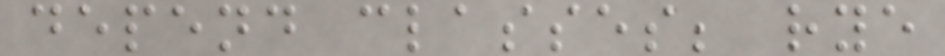depend classes; rye
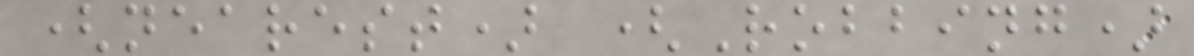(nearest) (Robbing)
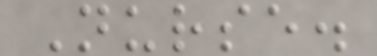Nurse.
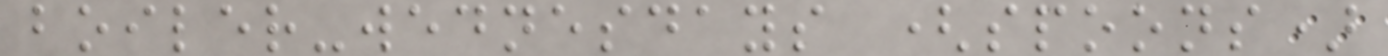boiler-wednesdays (spoons)
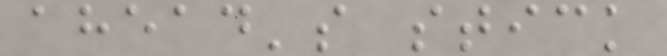ahead's stick
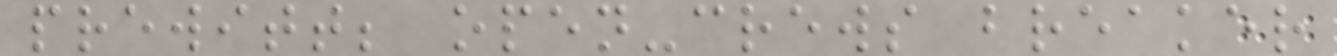prewitt; open-crews breaker
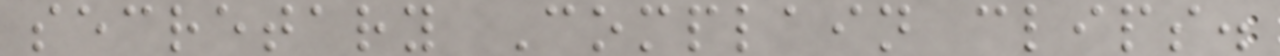secretary Complain clips.
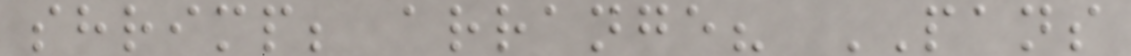shrimp; arrange? PANS
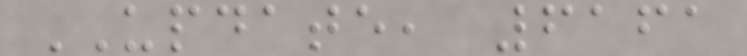UPDATE, 6161
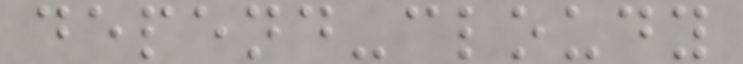depend-cloudy
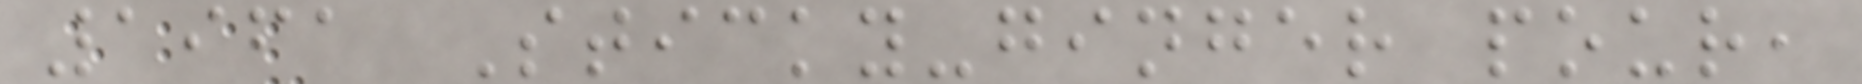1961 Sticky-ginger pour,
